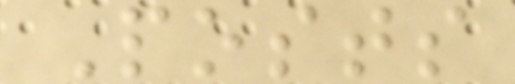Posts
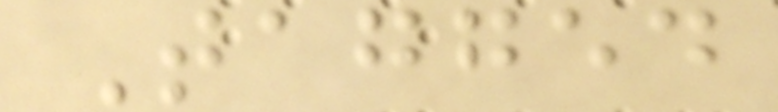Tagged
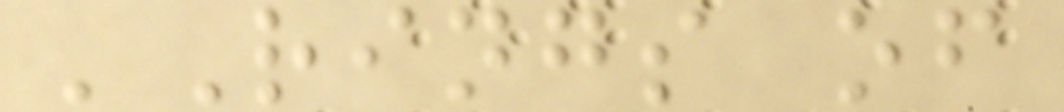'Rings of
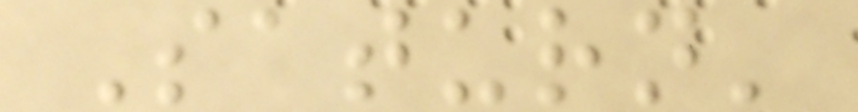Saturn'
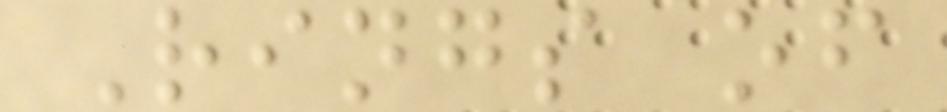Rings of
